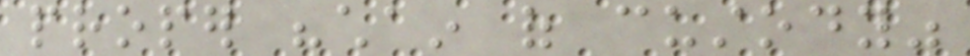proper "chain of custody"
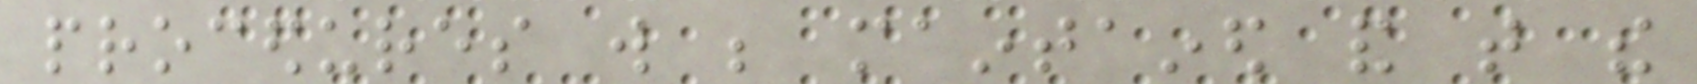procedures will be maintained and that the
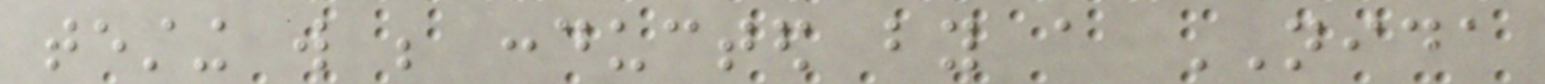testing will be conducted by a NIDA
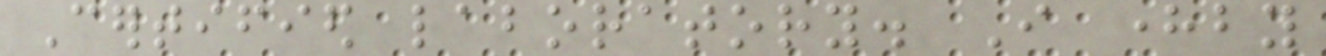Certified laboratory. I hereby
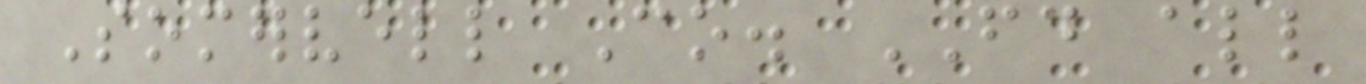Somervell Co. FD all
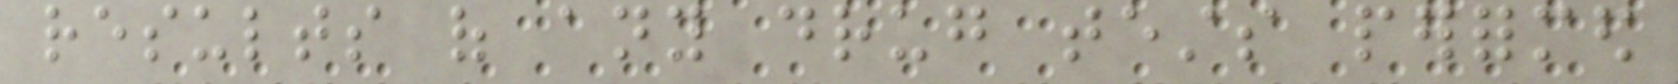results of any drug tests performed
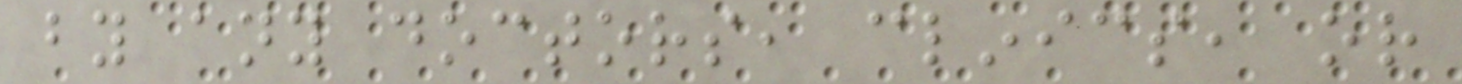by any doctors, clinics, or
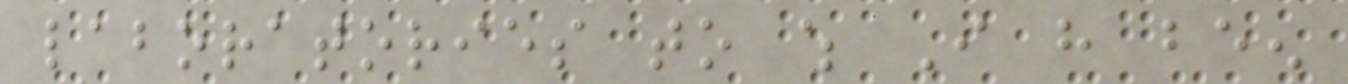laboratories to which I have been
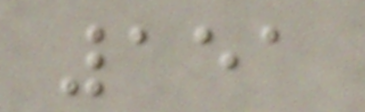151
